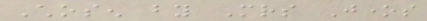Chosen by Mrs Jones
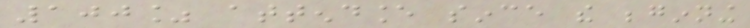100% attendance since the beginning
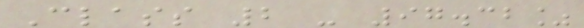Class 2 - 97.32%
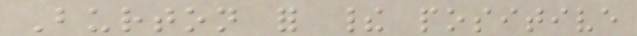Burton for their positive
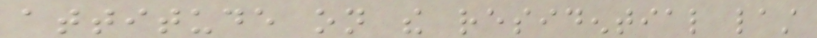attitude on the residential last
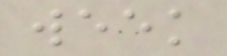week
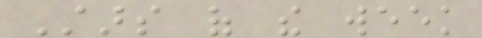Stars of the week
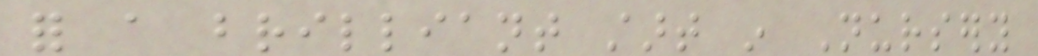for a brilliant start in Nursery
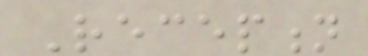Reception
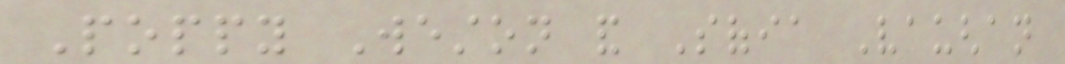Poppy Weston and Sofia Vaughan
